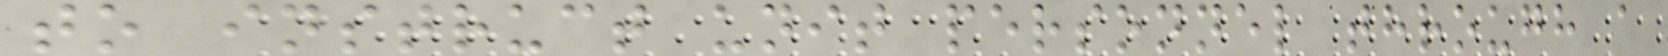to instruct unit personnel through a
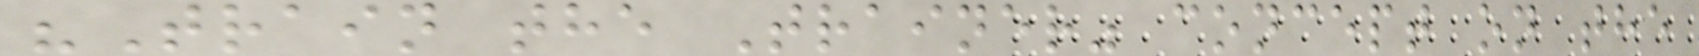"Train the Trainer" concept on the
